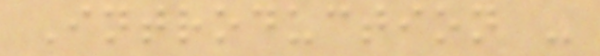Introduction -
